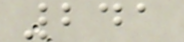241
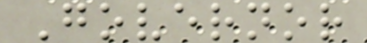Governor
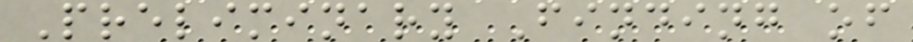Preliminary Finding of
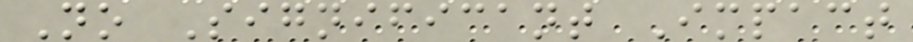No Significant Impact
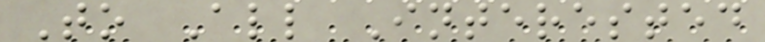To All Interested
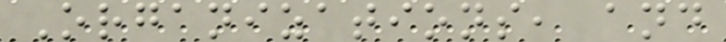Organizations, and
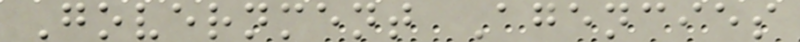Government Agencies
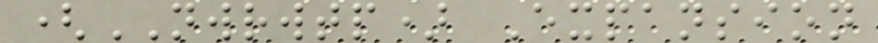(NWRWTP) Expansion
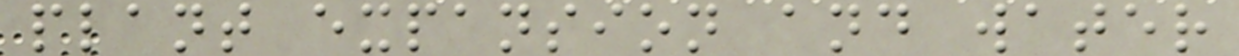plant expansion and water
